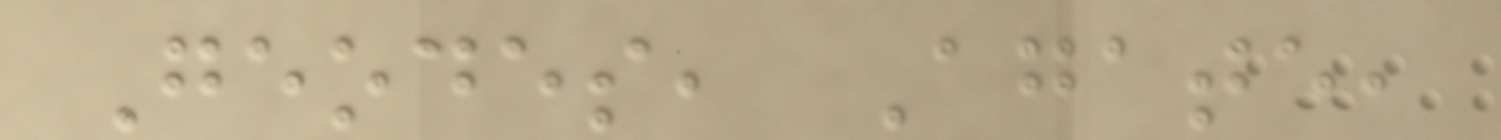Geodes, Agate,
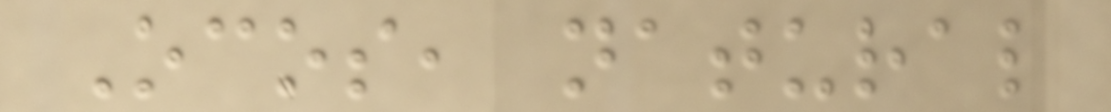Ocos, natural
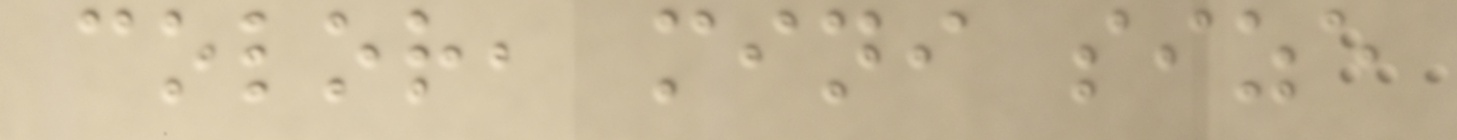color, mini size
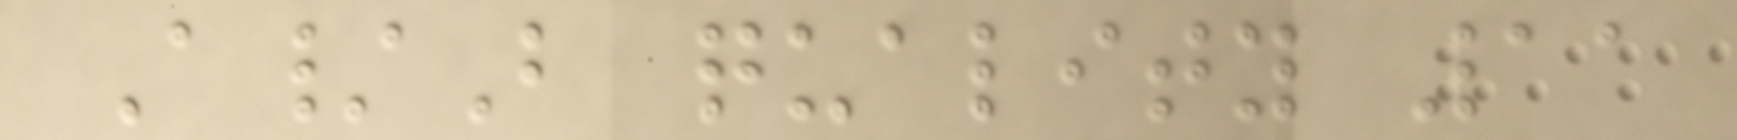A/B quality 11
